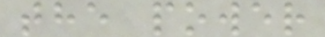the power
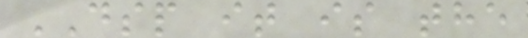DSP it is the
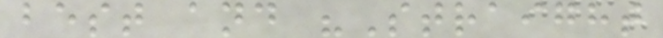best and "Straight
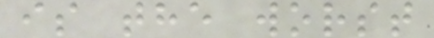is the worst
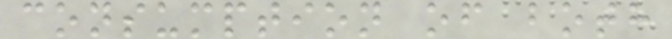consumption of both
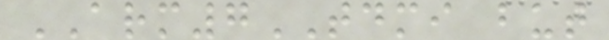ARM7TDMI but
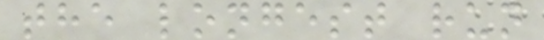the longest run
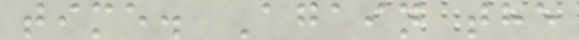time. Again the
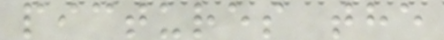pictures the
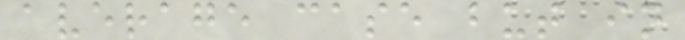average case but in
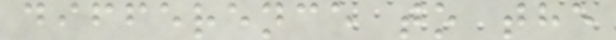difference to the
